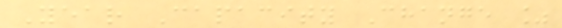Year Capacity Change %
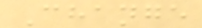Change
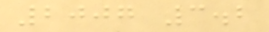2007 3.2
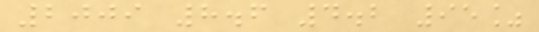2009 8.6 4.2 95%
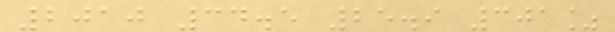2010 34.5 25.9 301%
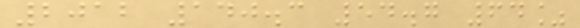2012 140.3 54.7 64%
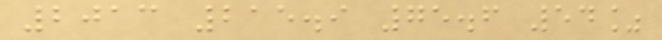2013 215.9 75.6 54%
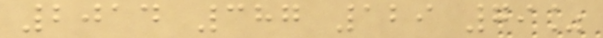2014 387 129 79%
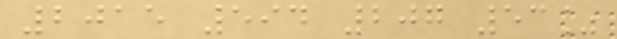2015 594 207 53%
